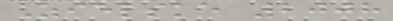Zielske 2008
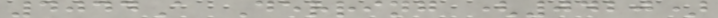4044A Derring (0420)
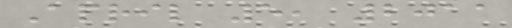April 5, 2011
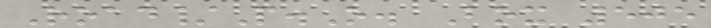Road/P.O. Box 505
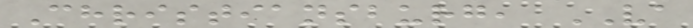Christiansburg, VA
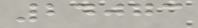24073
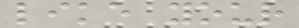like your
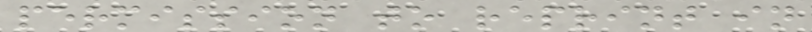permission to reprint in
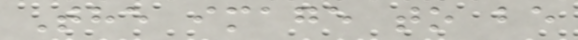The image to be
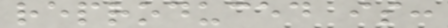reproduced is:
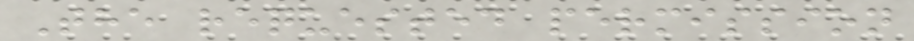The requested permission
